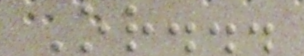Or...
